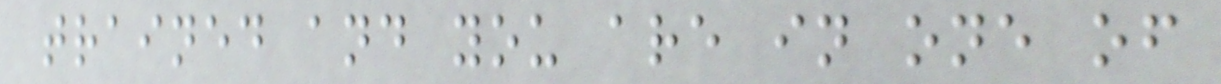trained and you are in one of
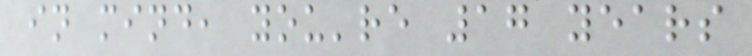in mind, you're 17 years
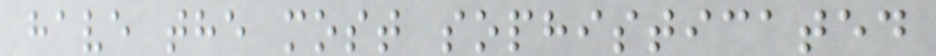have the most sophisticated
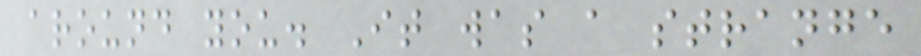around you. It was a strange
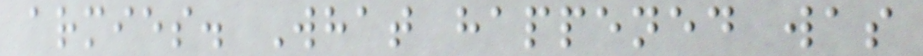armies. What happened was
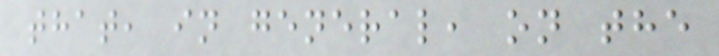that, in general, on the
